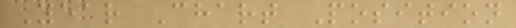Year Chart Position
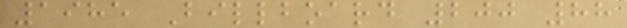1985 Billboard 200 88
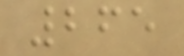265
